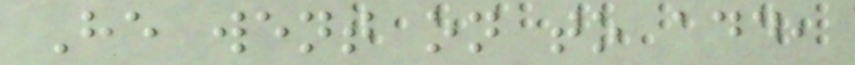He went on to add,
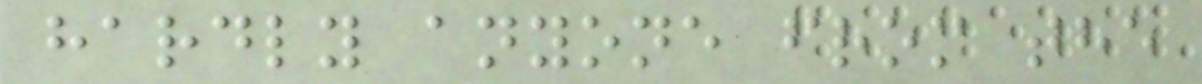hardly anyone from the
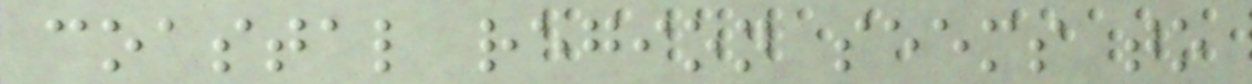coastal region seems to
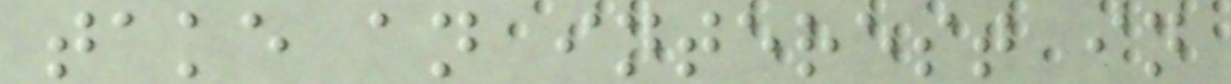take an interest in
